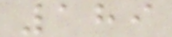189
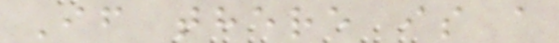If there is a
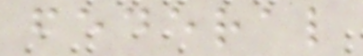federal
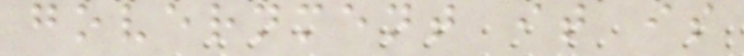government it is
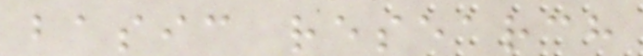basic research
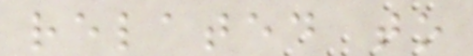related to
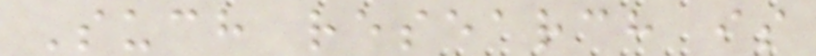Such research is
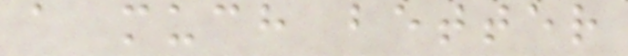a much better
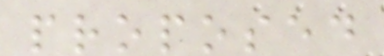proposed
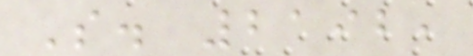S. 2192,
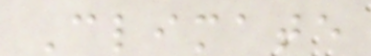Climate
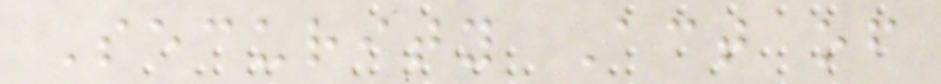Security Act of
